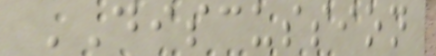DISCUSSION
